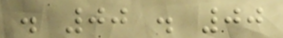. 00 . 00
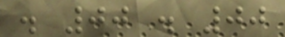. 00 . 00
